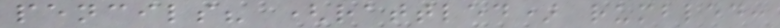pencils? (rattled) rumbled:
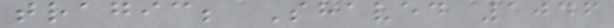tragic; Shaved 1046
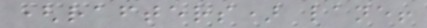(rafters) lane!
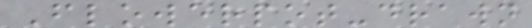Flowerpot-drawn
